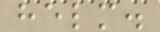helm.
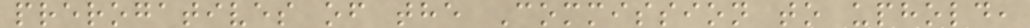prerogatives of the Commission to uphold,
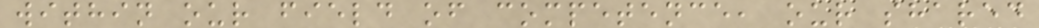within our field of competence, our shared
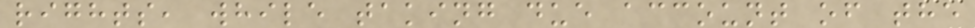rights, while taking due account of the
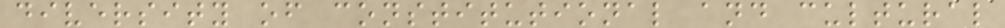diversity of constitutional and cultural
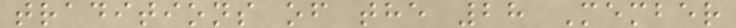traditions of the 28 Member
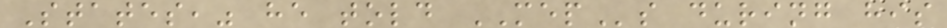States," he told MEPs during his
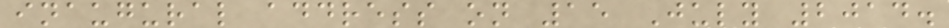inaugural address on 15 July 2014.
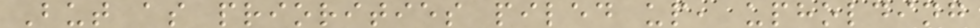But as priorities piled up, upholding
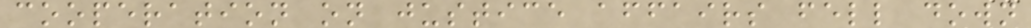cooperation on justice affairs fell down
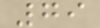79
